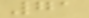71
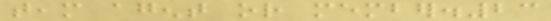team agent or member.23
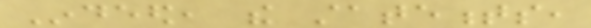Indeed, the statements,
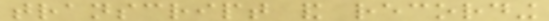transcript and recording
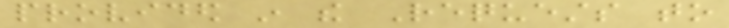provided in the Requests to
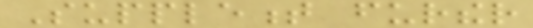Supplement further
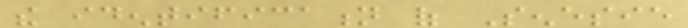the identification of Senesie
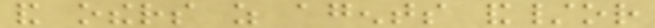and others as agents and/or
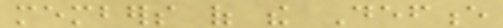members of the Defence
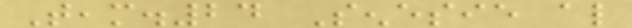Team.24 Senesie also
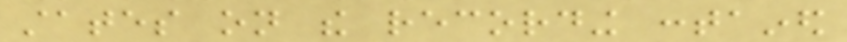states on the recording contained
